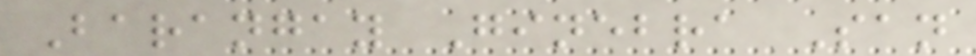Barangay Ginebra San
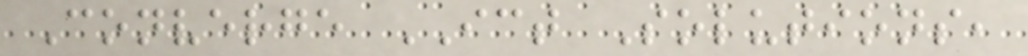Converge ICT Solutions,
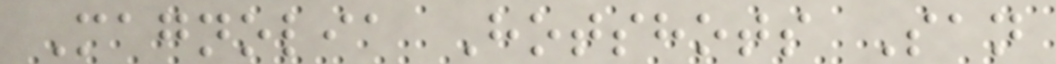Magnolia Hotshots San
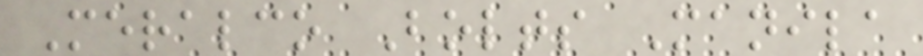Meralco Bolts Manila
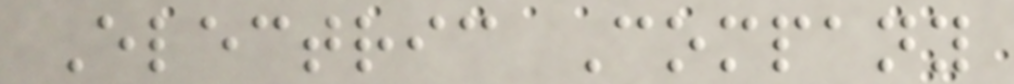Electric Company
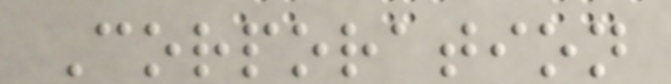Corporation
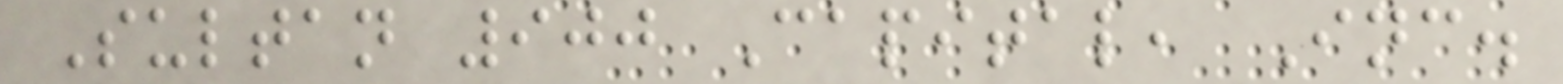Sultan 900 Capital, Inc.
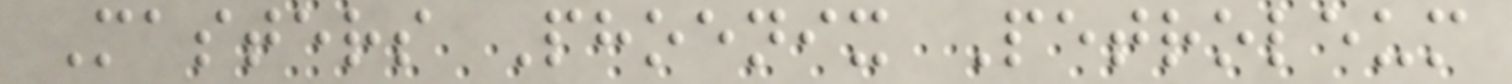Masters Phoenix Petroleum
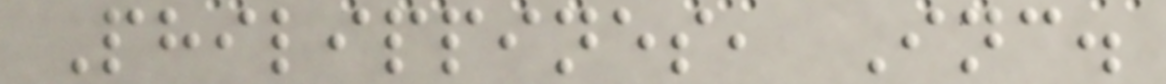Philippines, Inc.
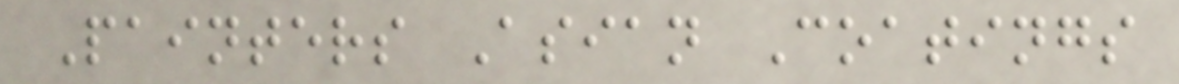Painters Asian Coatings
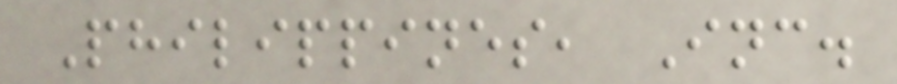Philippines, Inc.
